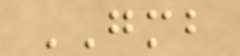GMB
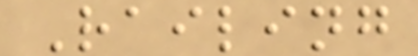Railing
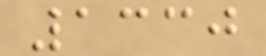1330
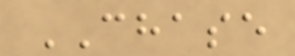CHASE
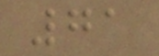71
